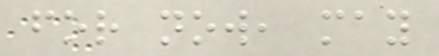for now, may
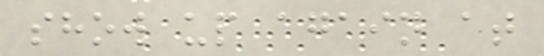show up again at
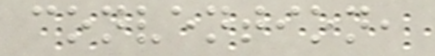convention,
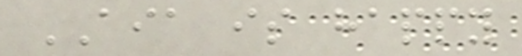AIA is happy
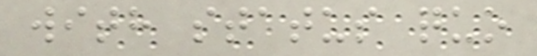with status quo
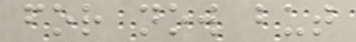for now but
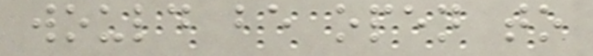would be open to
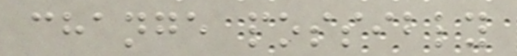change possibly
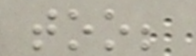too;
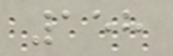158
